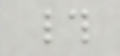#
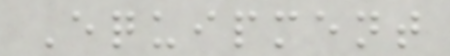Equipment
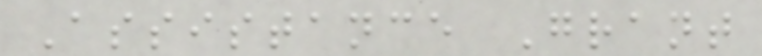Assistance Grant
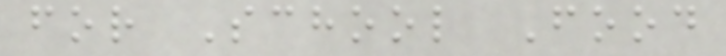for School Food
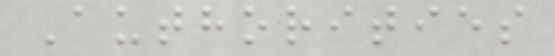Authorities
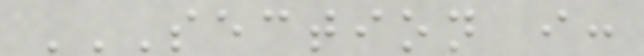SECTION I:
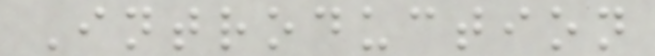Introduction
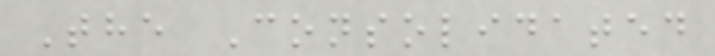The Consolidated
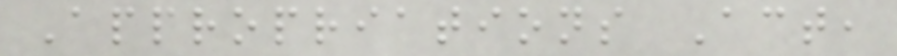Appropriations Act,
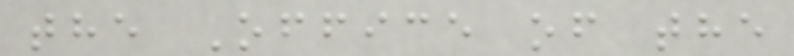the Office of the
